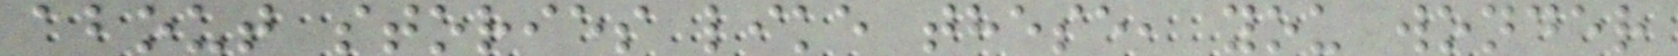about stories like these, you wonder
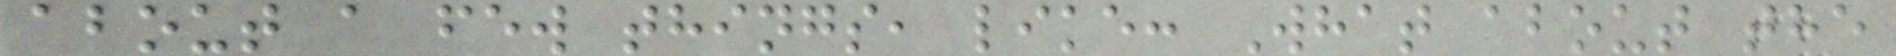about a few things, like: What about the
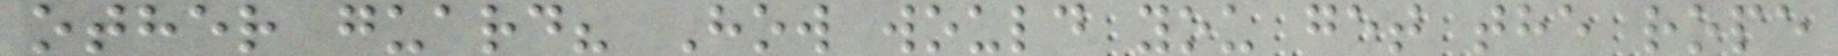other guard? How would you get the rope
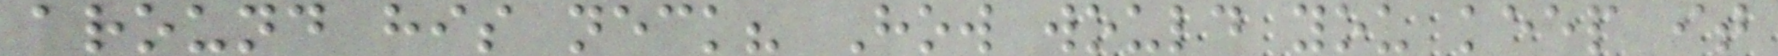around his neck? How would you keep it
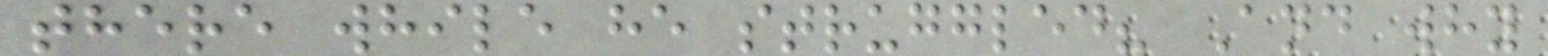there while he struggled? And why
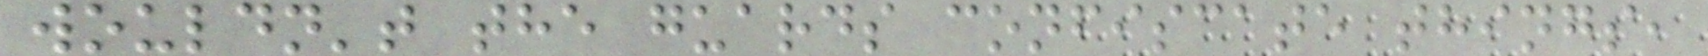wouldn't the guards confiscate things,
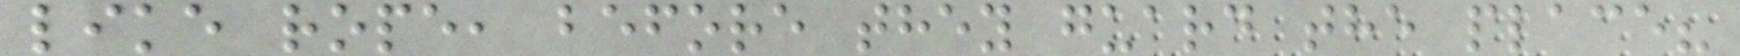like rope, before they guard the place?
